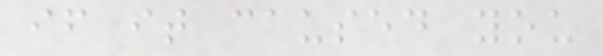if it caused you
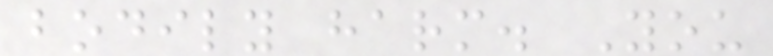bodily harm. You
